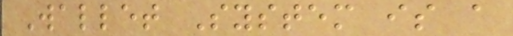Wallet System is a
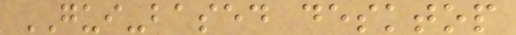GUI-based desktop
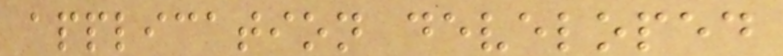application developed
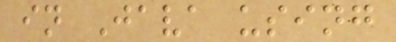in Java using
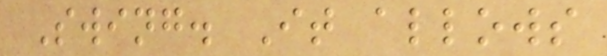Swing. It allows
